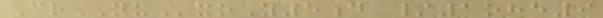CrNUxoY5d /1ohe9
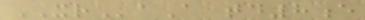XRaA td8e
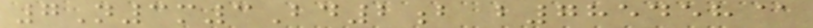7N3m3Bd2b b785458@
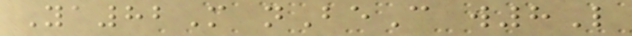Ya82M nBeC w8L
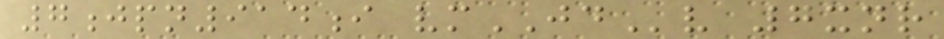7jpn914i vmJDv 7xnr
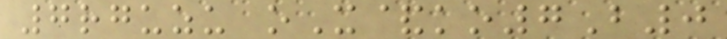7rguzu oX&ko7B0
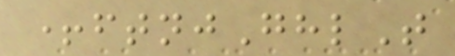+ftnjGhlT
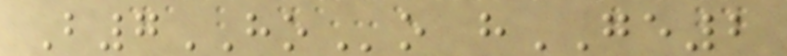B7HOo hGE2
